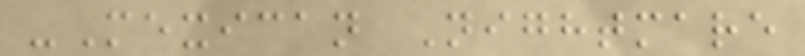-Mexican Nightmare
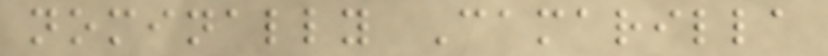nominally Camarilla
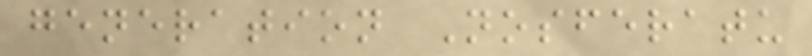generation Nosferatu
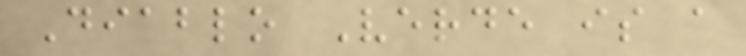Diablo Verde is a
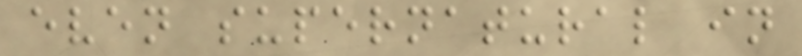even supernatural in
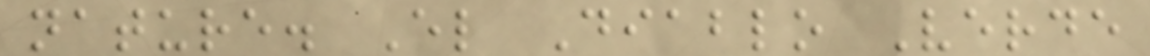nature. El Diablo Verde
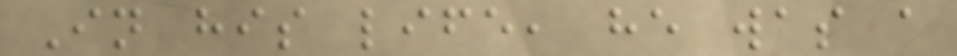In his life, he was a
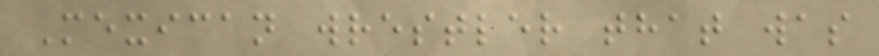Mexican wrestler that was
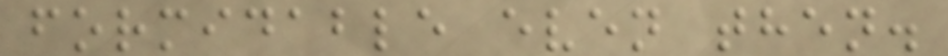formidable even then.
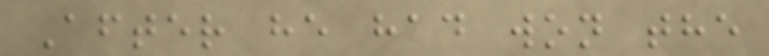After he had won the
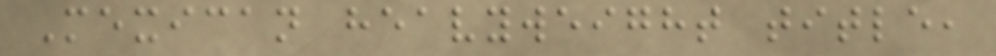Mexican heavyweight title,
